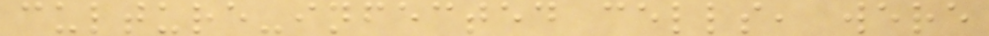culture-infected cells, were
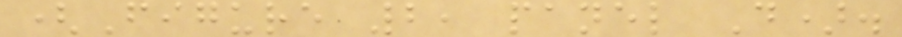(Figure 2, panel D).
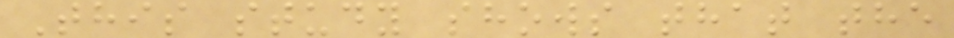This study shows that the
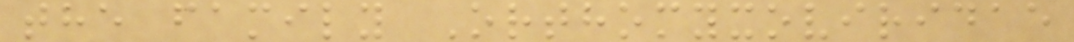the family Orthomyxoviridae
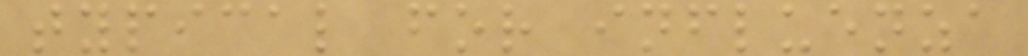typical for influenza
